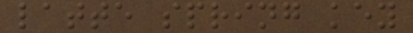latte spring key
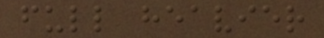full heavier
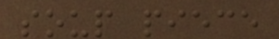soup piece
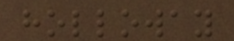holloway
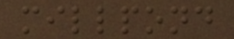millpond
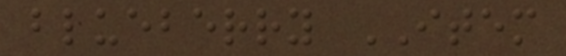blueberry ITEM
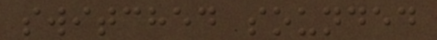switched sounded
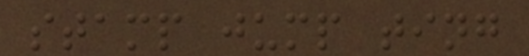stamp jump ting
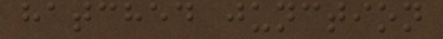hatched junction
